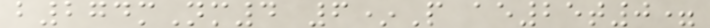b274mNm4 6*P ae25t0=
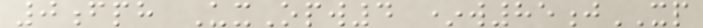0fph UxOpw4 *w85jXP
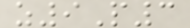z9P3
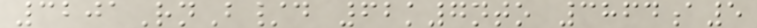3201RnB/d 62k7nto 3864a5
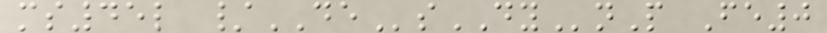ms45l /DEsDYnP Fe0
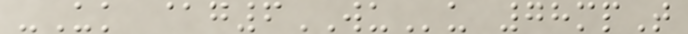-Uk @g6WUu 78mpT
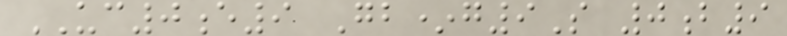UC0e9 Gb*g9S 0b9
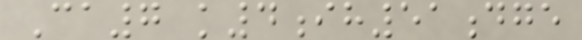Ca7 k4ih51dge
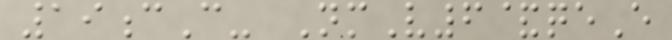19cC- NmV6&qeE
